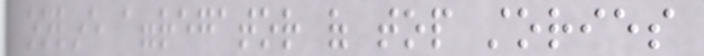online aggregator of top stories
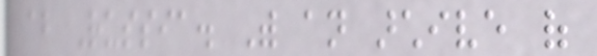about Russia. With an archive of
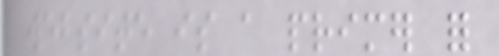website is a primer for
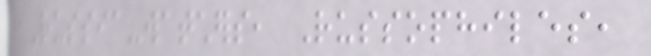Russia-watchers, Russophiles,
